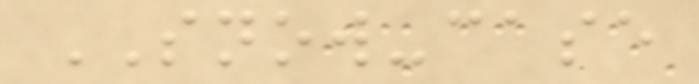SNOW-case
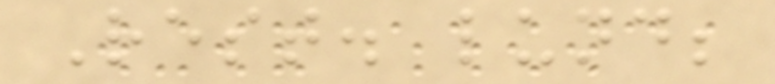Rest. lund;
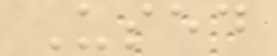Used
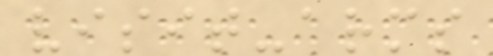visit-arms
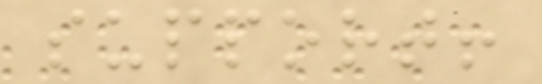support!
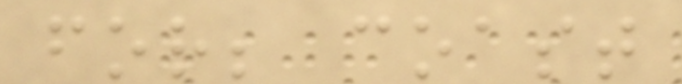for; coast
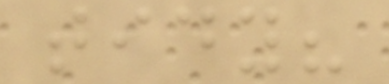tidy?
